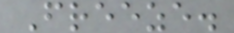Freeze.
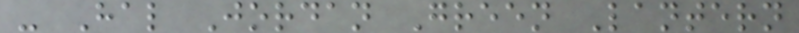- Hal Jordan Green Lantern
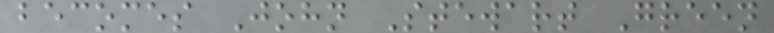becomes John Stewart Green
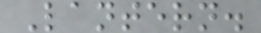Lantern.
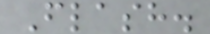Flash.
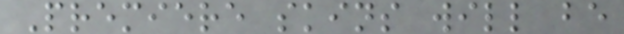Premiere skins will be
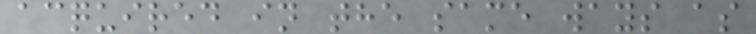acquired in the same ways as
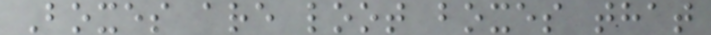Boxes are loot boxes that
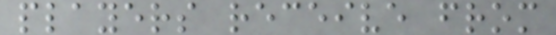players receive from
